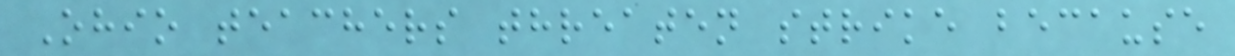Ohio teachers threaten strike because
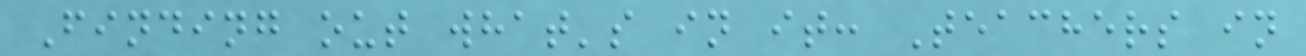Finding out what's in it: Teachers in
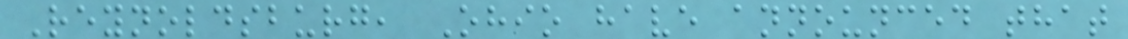Reynoldsburg, Ohio have announced that
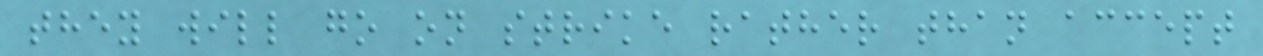they will go on strike rather than accept
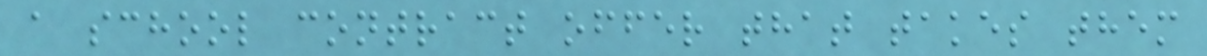a school contract offer that takes them
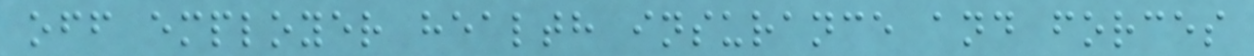off employer health insurance and forces
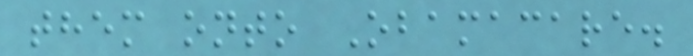them onto Obamacare.
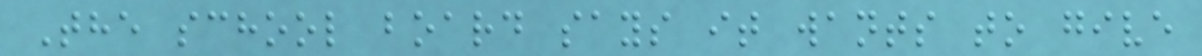The school board says it wants to give
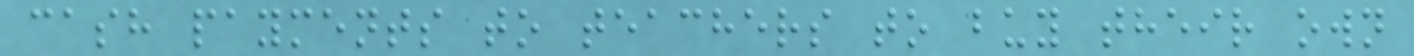cash payments to teachers to buy their own
